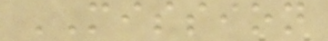MISSION
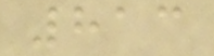813
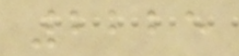2225
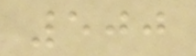500
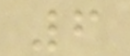6
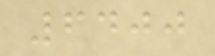6400
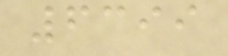6399
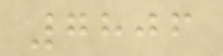7806
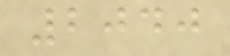2040
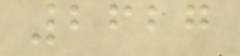2627
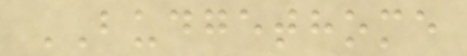BUDGETHOME
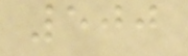500
